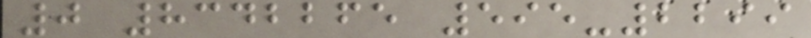0 8342265 595-2299
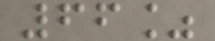66%
